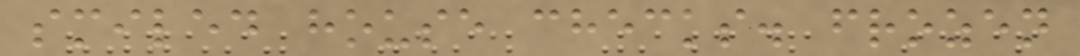smiled house checks. frozen
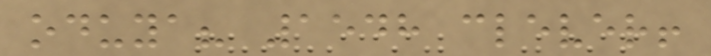oduya? 1548 clever!
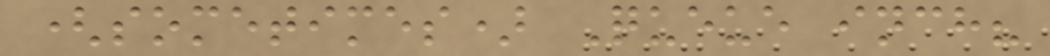(sometimes) Queue inch?
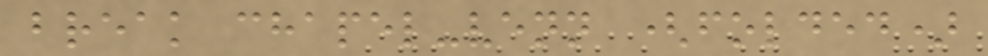break chapel-venn (folded)
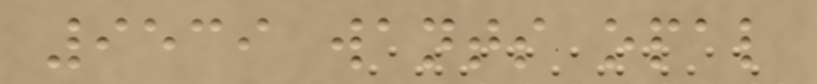9539 wants opal
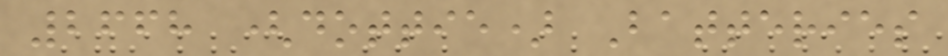2668 (dottie) Batteries
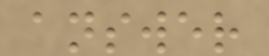answer
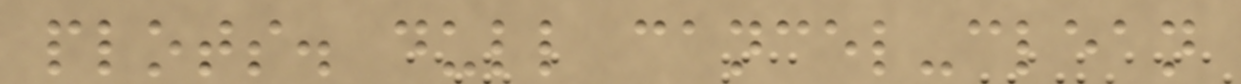plots. dull cancel-clean
